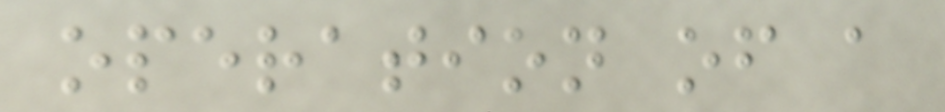operation of a
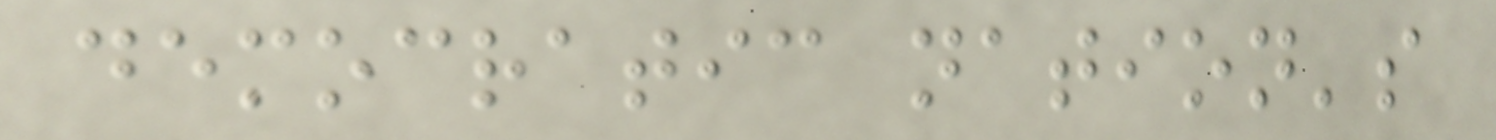democratic nation's
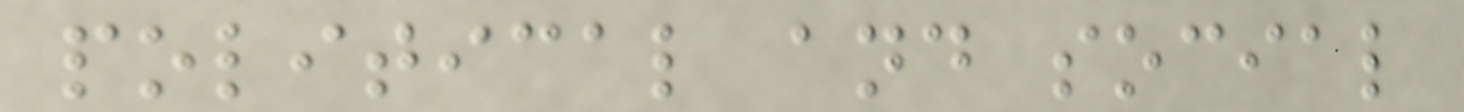political and social
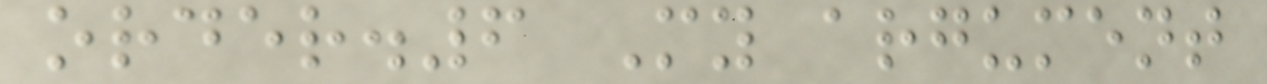order.6 My argument
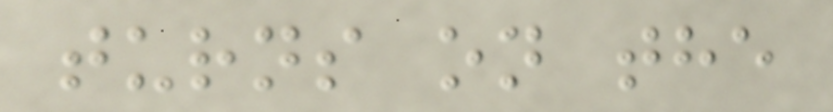turns on the
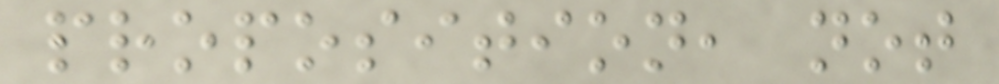proposition, not
